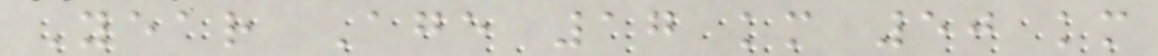Year Age 17 km 50 km
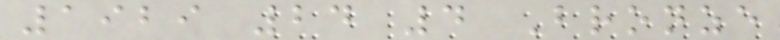1929 24 4 Bronze
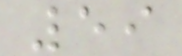59
